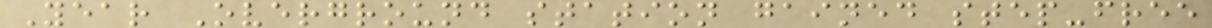Year Overground station gained step-free
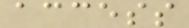access
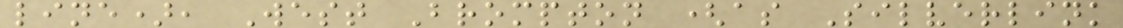line), West Brompton (as Silverlink
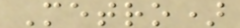Metro)
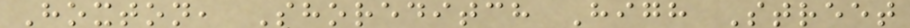Hoxton, Shoreditch High Street
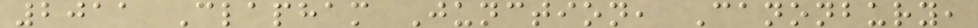2011 Clapham Junction, Canonbury,
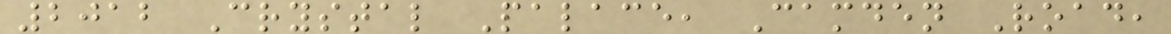2012 Crystal Palace, Camden Road,
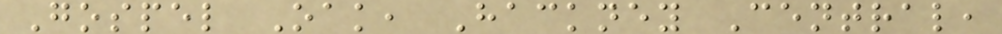Gospel Oak, Hackney Central,
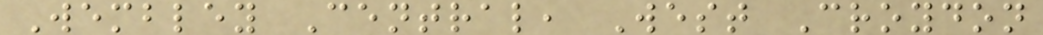Wembley Central, West Croydon
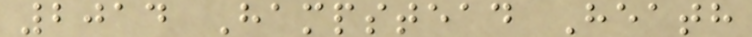2014 Hampstead Heath
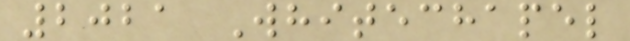2021 Whitechapel
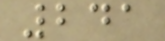241
